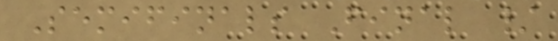Semifinals Final /
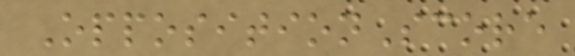OppositionScore
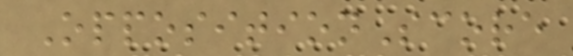OppositionScore
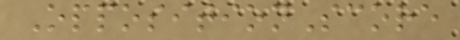OppositionScore
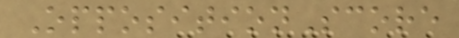OppositionScore
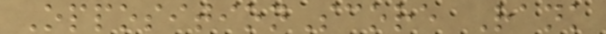OppositionScore Rank
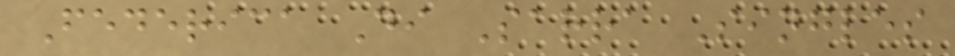Federica Di Sarra Singles
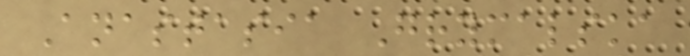Anastasia Grymalska
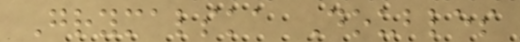Grymalska Doubles
